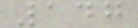147
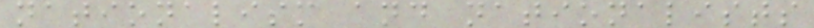nationalism and nationalists
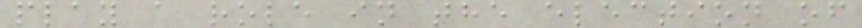play a role in the election of
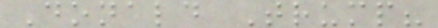Donald Trump?
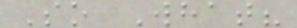So What?
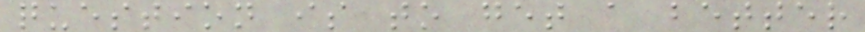question is to get a better
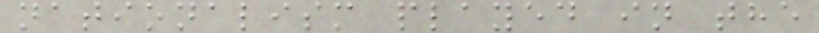nationalism played in the
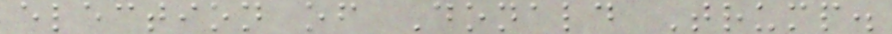election of Donald Trump.
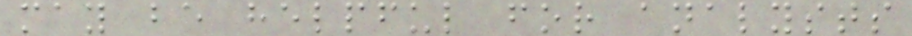may be helpful for analysts
